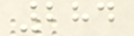284
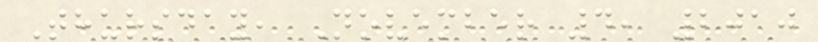Thursday, November 4, 2010
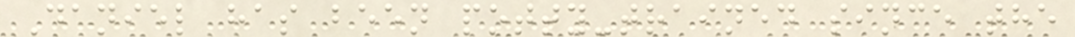Daniel has been potty-trained since the
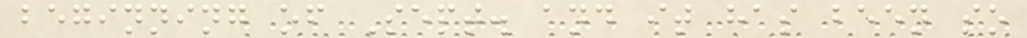beginning of Sept. and it has been so
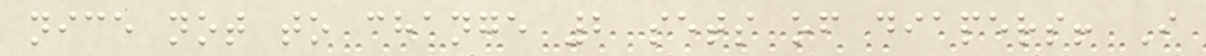nice not to change 2 sets of diapers! I
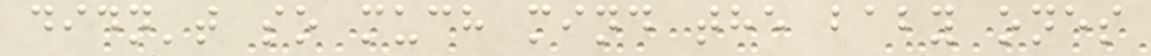didn't so much mind the baby ones
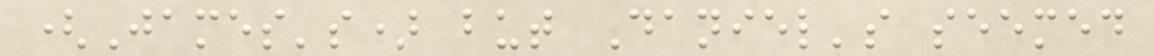(James's) but Daniel's seemed
